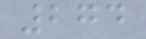274
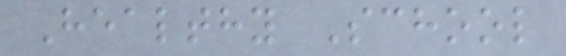Healthy School
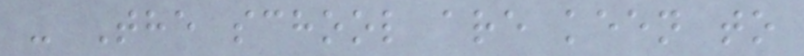- The school are keen to
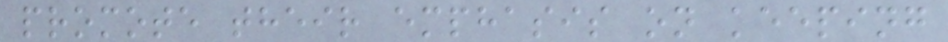promote their emphasis on keeping
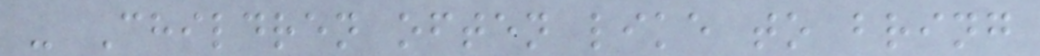- Children often like to bring
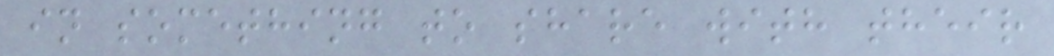in something to share with their
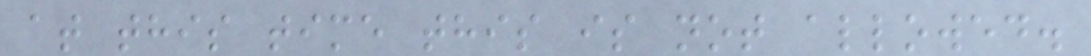at this time this is not allowed.
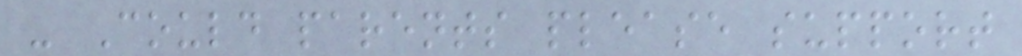- Could parents please support
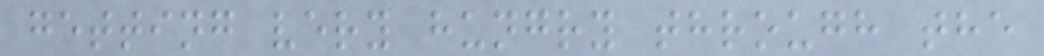getting very hungry through the
